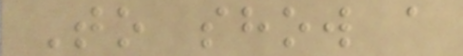To show a
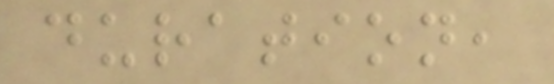duration,
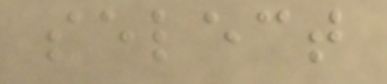select
